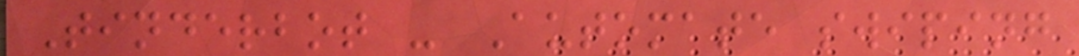Tinderbot - Automate swiping
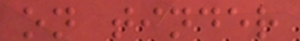on tinder
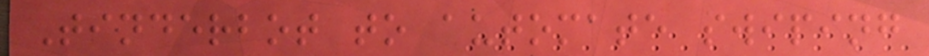Tinderbot to automate swiping
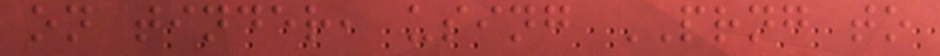on tinder, using PRNG to
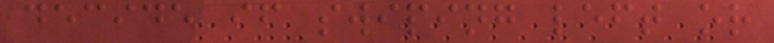decide if swiping left or
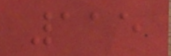115
